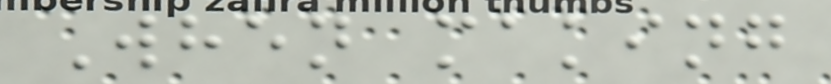When making
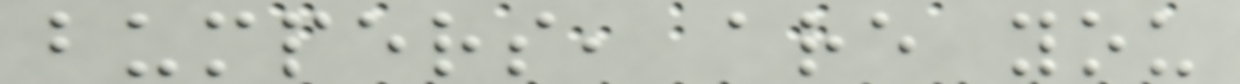bumpers, are you
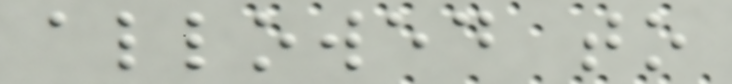allowed to
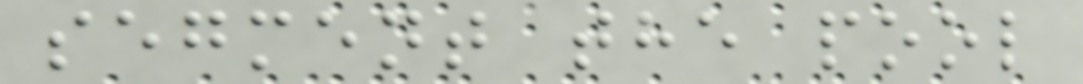segment the pool
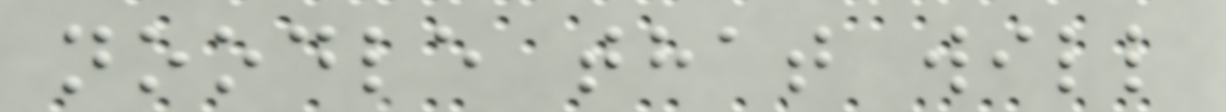noodle that will
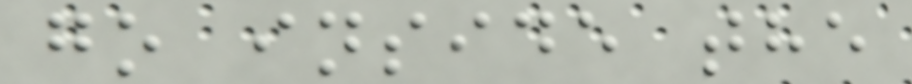go inside the
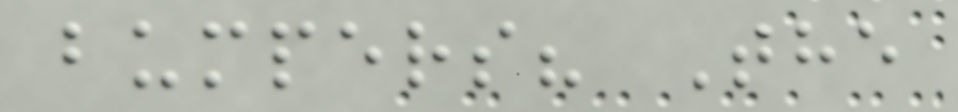bumpers? The
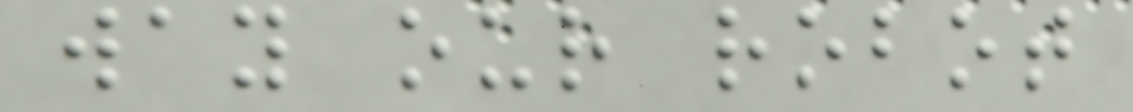way our robot
